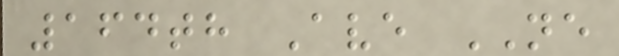164th Ave NE
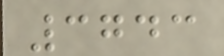3743
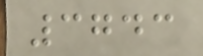3743
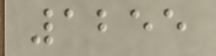1255
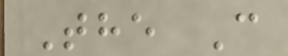The C
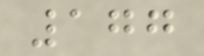177
